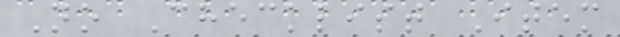No Checklist Item
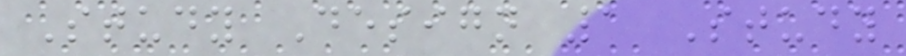Study Design 1 Study
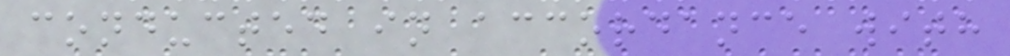conducted in accordance with
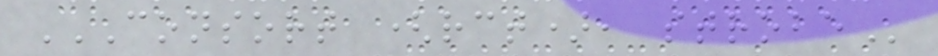CONSORT (RCT), STROBE
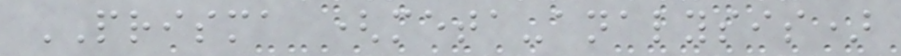PRISMA (meta-analysis)
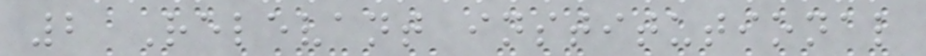2 Relevant institutional
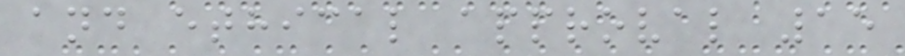and ethical approval 15
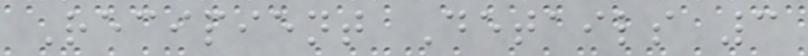Recipient Details 3
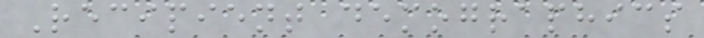Recipient demographics
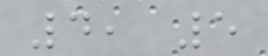4, 5
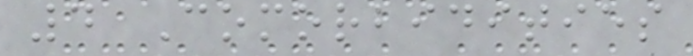4 Comorbidities
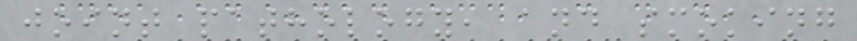joint pathology, and smoking
